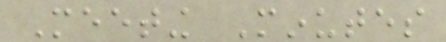Meeting Minutes
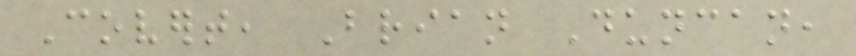Covert, Brian Duncan,
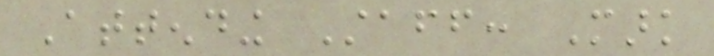Attending Staff: Mark
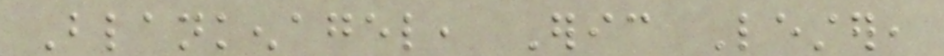Blankenagel, Eric Lester,
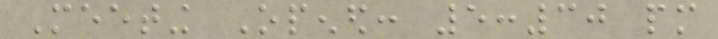Meeting Opened: 5:30 pm
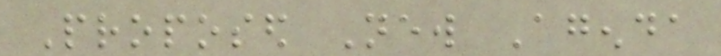Proposed New Agenda
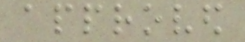approved
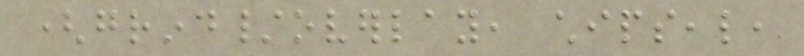(grind/overlay, chipseal,
